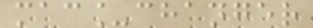mac_changer
